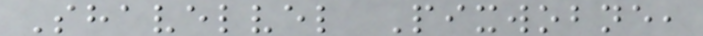Shavelvel Pixwobne,
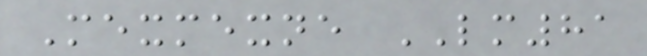Mexmexne LM81
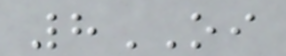8OI
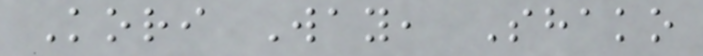Kori Way, Shako
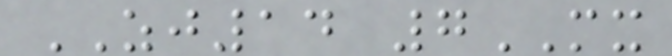ZJ14 7MX
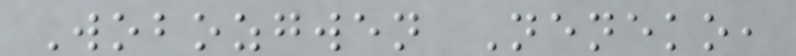Wobozgwen Neneko,
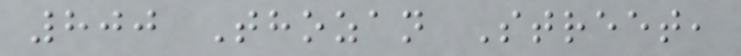800 Thozan Street,
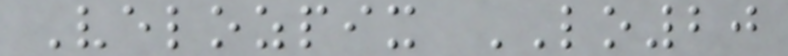Velozpix LO20
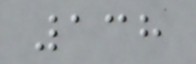138
